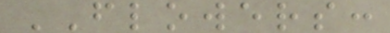FLOWERS:
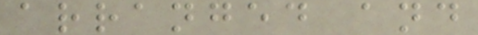arranged and
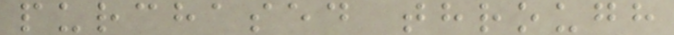purchased through
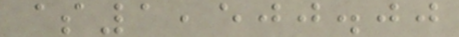$1,500.00
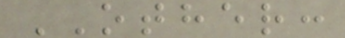OTHER:
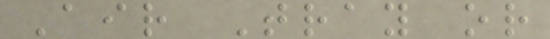Air Tray or
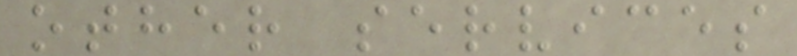other services
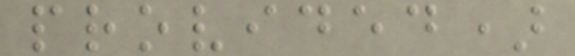provided)
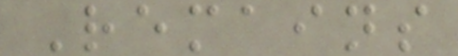Remains
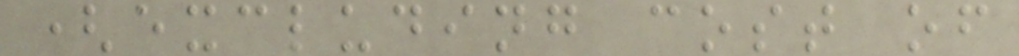(excluding cost of
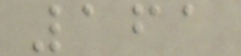161
